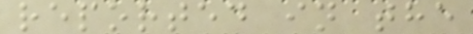reported in the
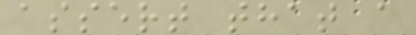assert that a
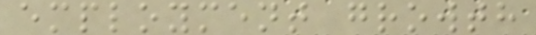employment growth
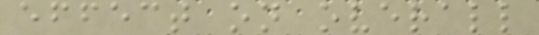effect on overall
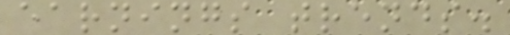earnings trends.
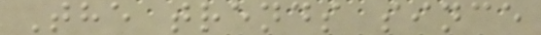The trends since
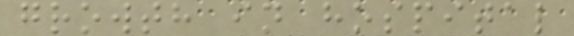growth in hospital
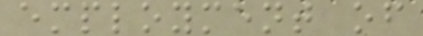employment of
